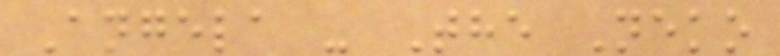Angela - The Neko
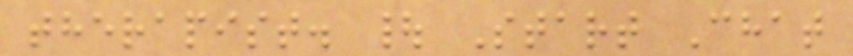therapist. | Start Chat
